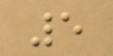5
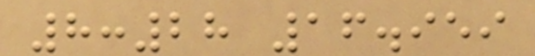8:28 16.959
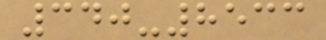340-8533
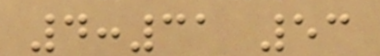4:31 53
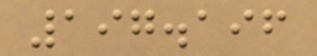197.196
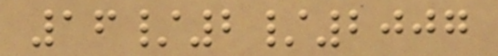16/2/2007
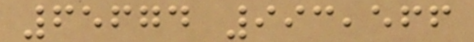65674 993,566
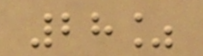28%
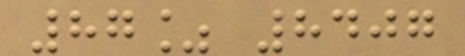87% 8407
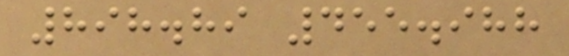898.89 455.988
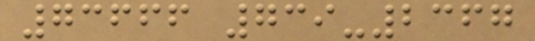73666 739-2367
